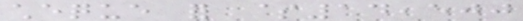cheque for $14,500
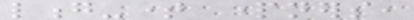long-time partners,
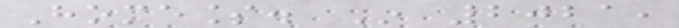Homeless. In 2021,
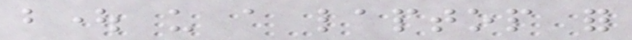bought us a laptop for
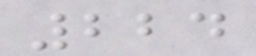224
